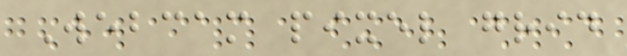Webcam pixel grid
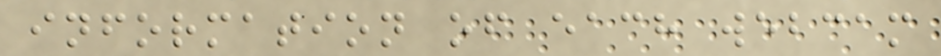information of each webcam
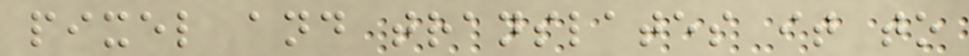pixel and translates it to
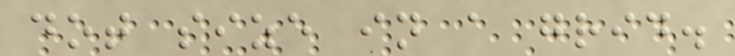dot size in a grid.
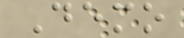Demo
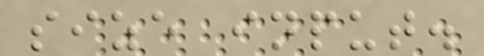size input.
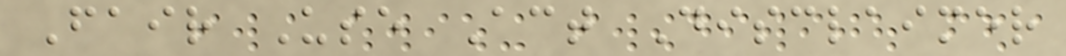Fair Use Act Disclaimer
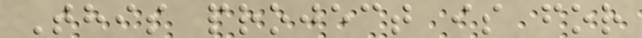This project is for
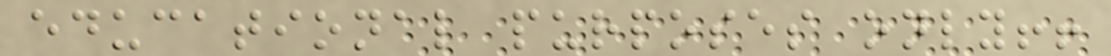educational purposes only!!
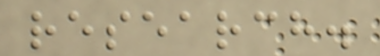research.
